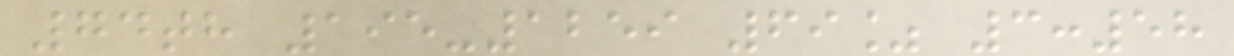74th 195-1259 69% 3:58
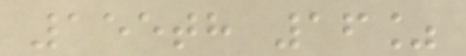155th 16%
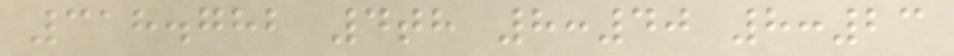318.782 4th 8:40 8:23
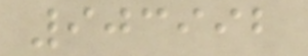903992
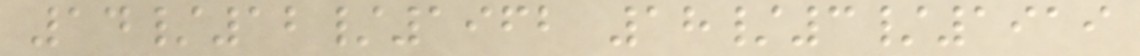14/12/1962 18/3/1919
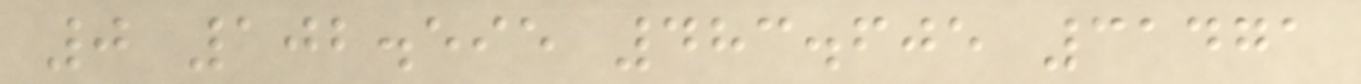0 102.595 483.605 31471
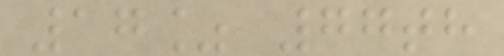17% 77th
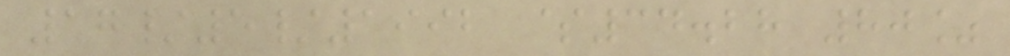17/5/1992 $34.28 80%
